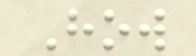How
